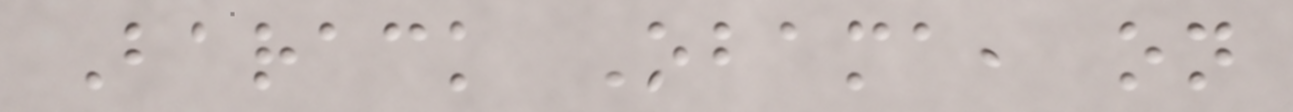Barack Obama, on
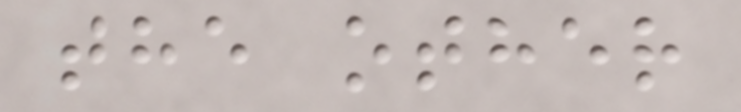the other
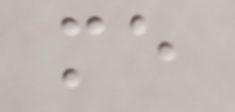me
